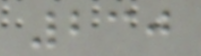230
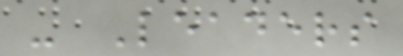- Leaders
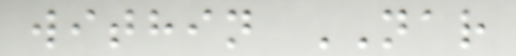within NAR
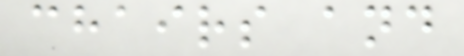chairs and
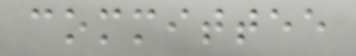committee
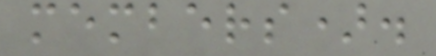members).
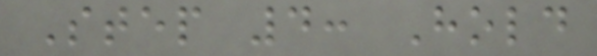Step 4: Hold
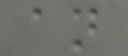an
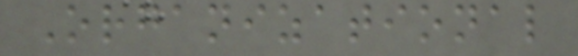Organizational
